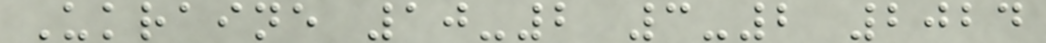Ukraine 10-2 3-2 2024
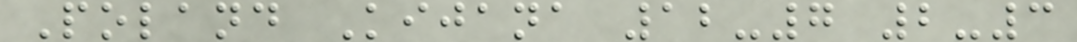Poland Kijana 12-7 2-3
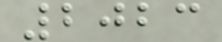2023
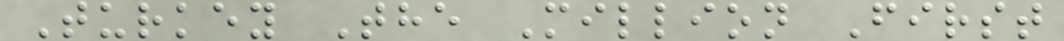Turkey The Million First
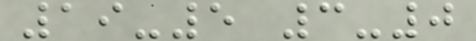19-5 3-0
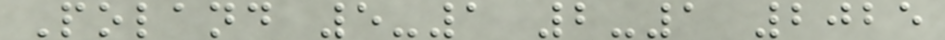Poland 5-1 2-1 2025
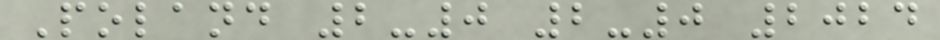Poland 2-0 2-0 2024
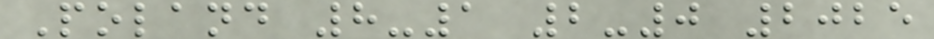Poland 8-1 2-0 2025
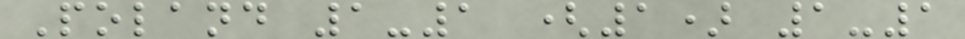Poland 1-1 (1) 1-1
